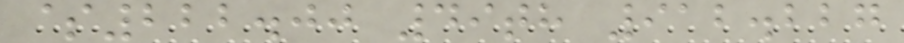$222.00 49th 912.227
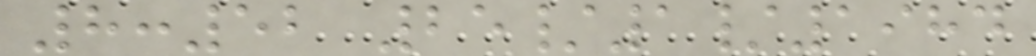8:52 25/1/1984
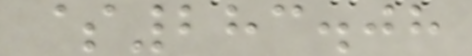$283.08
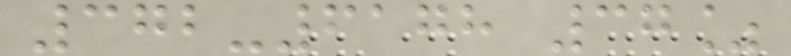372-6178 37%
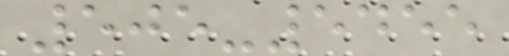505-5455
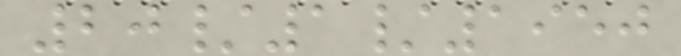20/1/1950
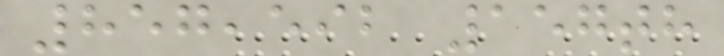857,592 157th
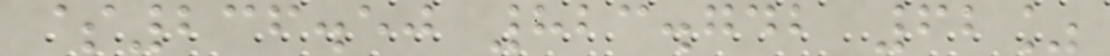$236.50 823.742 62%
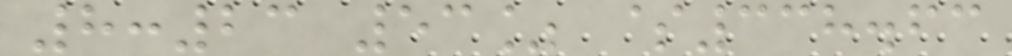8:23 53% $338.63
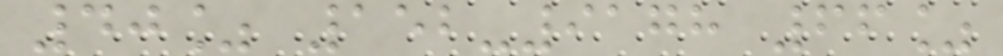40% 152-9178 66%
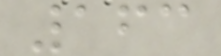163
